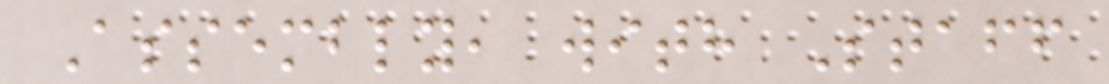Assembly, with Staff
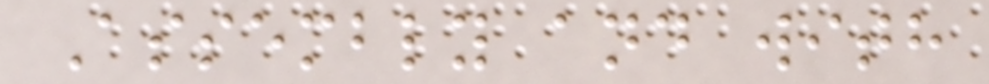Assembly and with
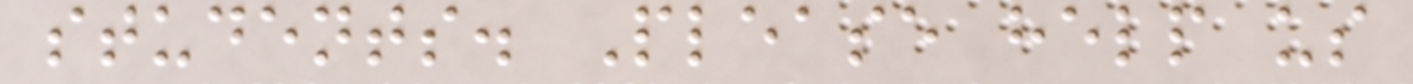students. Please help us
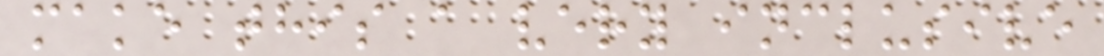make this a very inclusive
